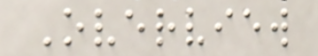Overview
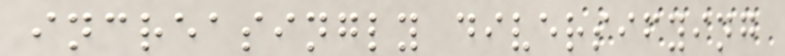increasingly diversifying
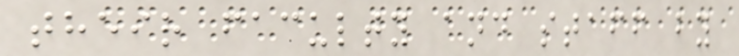their faculty and staff by
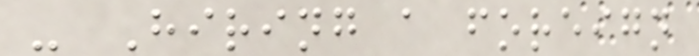- Hiring a foreign
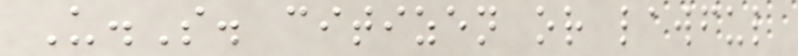U.S. citizen or lawful
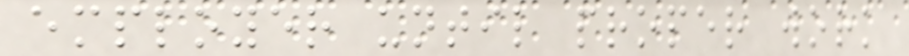employer until proper work
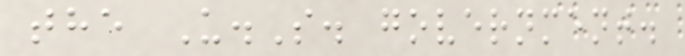the U.S. government.
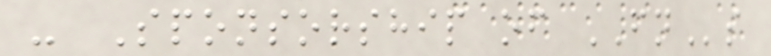- Sponsorship of FNs
